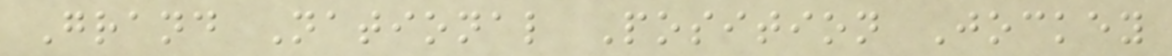Grand National Position Jockey
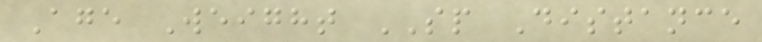Age Weight SP Distance
